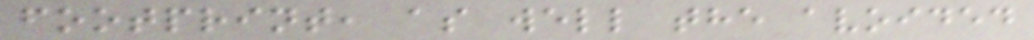footprint, as well the avoided
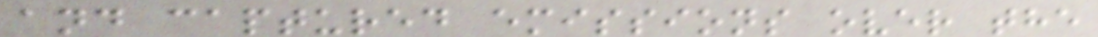and captured emissions over the
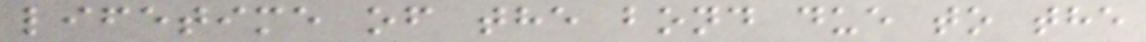lifetime of the bond due to the
